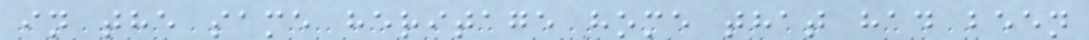in the same heritage home that had been
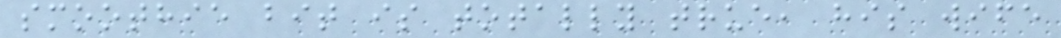smoothie bit is totally true, his wife
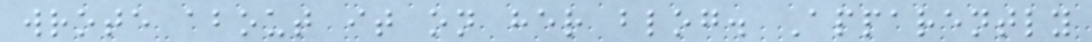wrote about it on her blog. Apparently
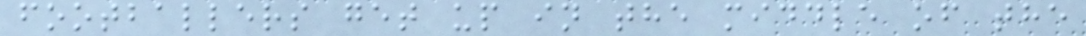footballers get up in the middle of the
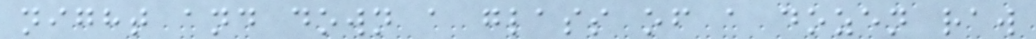night and down a glass of a dozen raw
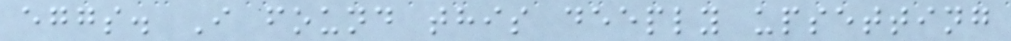eggs. I found this deeply upsetting
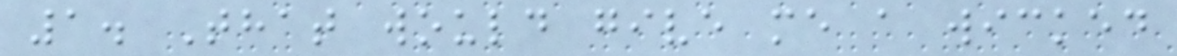1. That would give me a wicked
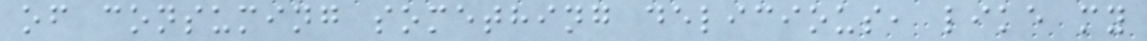of consuming something delicious, like my
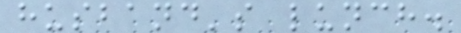husband's lunch.
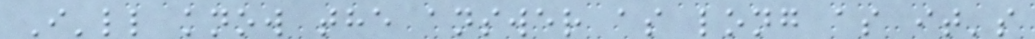I'll know the answer as long as it's
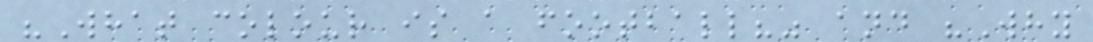"What colour is a football?" and "Why
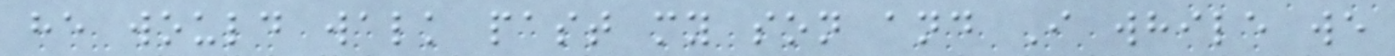he would walk past my son and I while we
